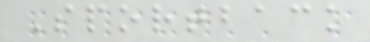Sportback
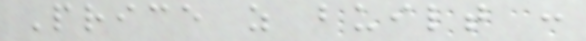Price as built :
